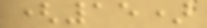(15)
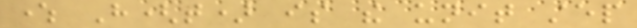where H(t) is the unit step
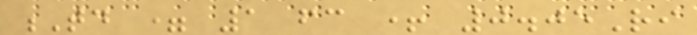Td = 1 fc + 0.05Ri
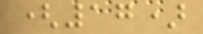(17)
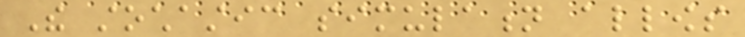The stochastic simulation allows
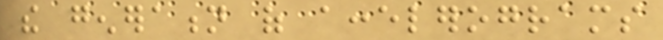the generation of accelerograms
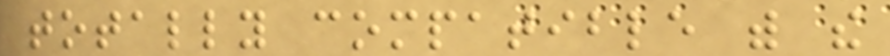totally compatible with the
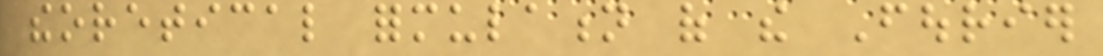theoretical formulation of the Fourier
